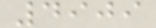4909
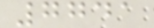7741
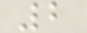2
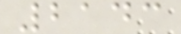2143
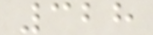328
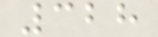328
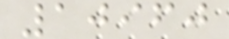10960
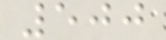500
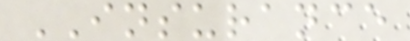INSURANCE
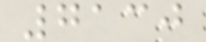7130
